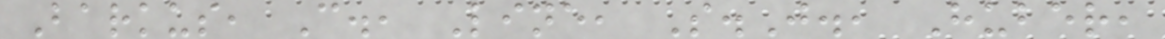Barkus, C., Line, S.J., Huber,
